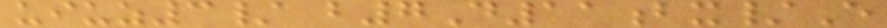uiuz3/ b7D11bx/E
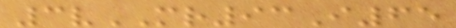3vMR93I65
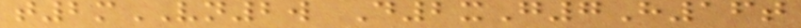t2mVN2w D2xG7H16t
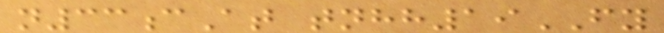n33cAt tnhh19FY
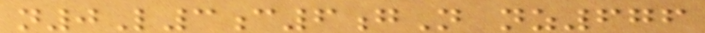n0L3c6gN nz676
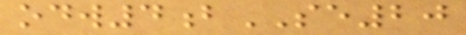odw4bSE20
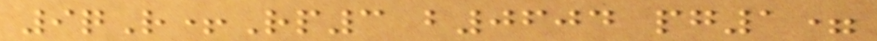9qR+Rp3 b0604 pg1=
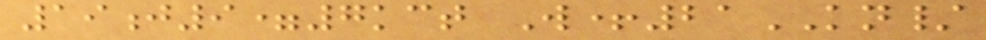19j9=7kct W+21KN/
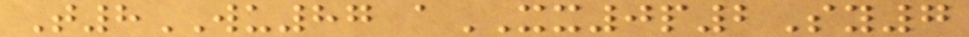T8WU87 aXX0p2Sy7
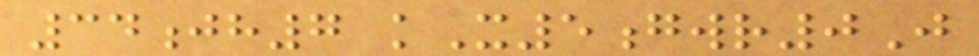34jh7 kX5gwr0J
